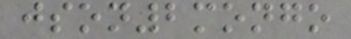json2mongo
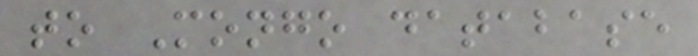to Mongo database
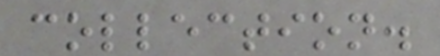collection.
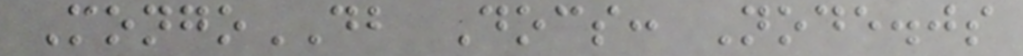MongoDB Docs: Node.js
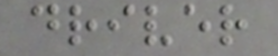driver
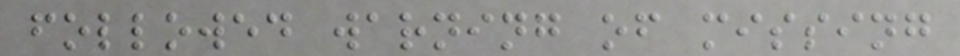followed warning of missing
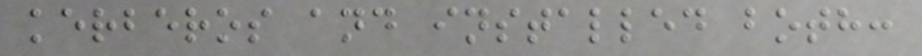kerberos and installed both:
